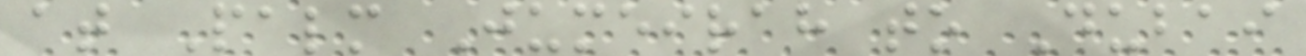at Palm Jumeirah to Dubai
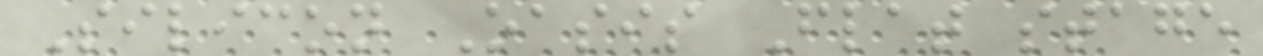Silicon Oasis Flat stage
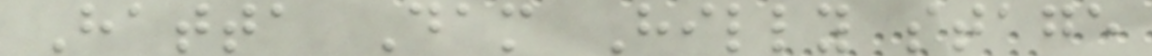Hatta Dam Hilly stage
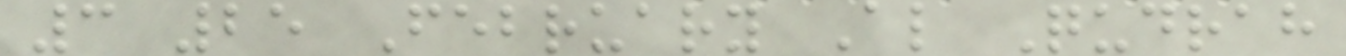3 25 February Al Qudrah
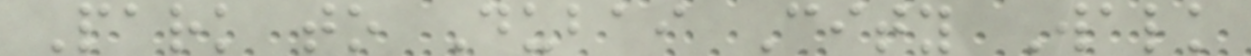Park to Dubai City Walk
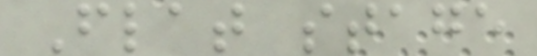Flat stage
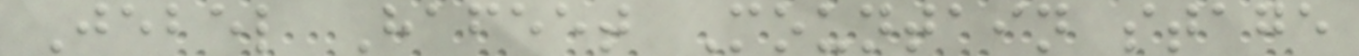Jebel Hafeet Mountain stage
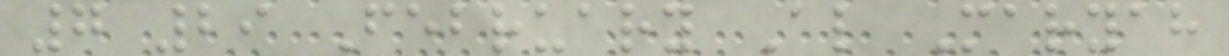7 29 February Al Maryah
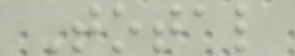Total
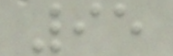95
